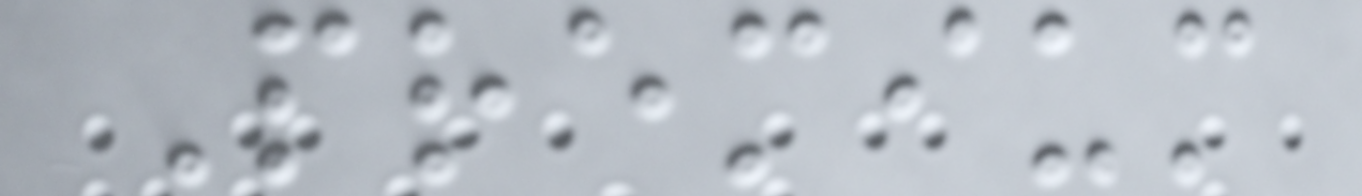Premium
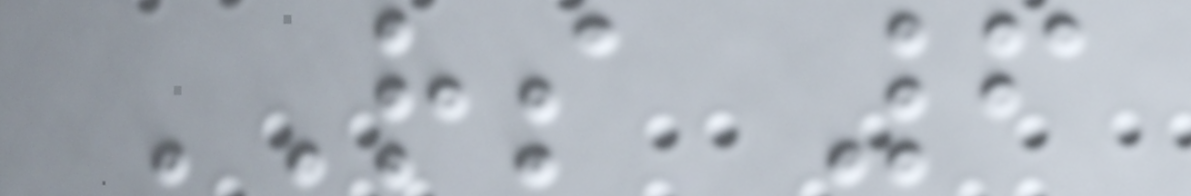RS 6
